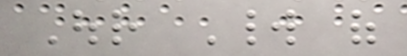Our World of
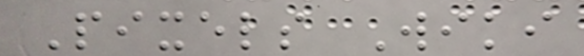Pixels Wiki
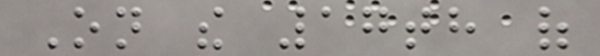On the 17th of
